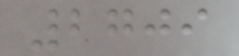2709
